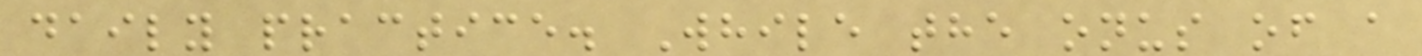daily practice. While the onus of a
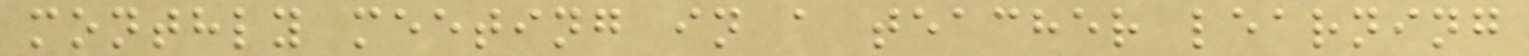monthly meeting in a teacher learning
